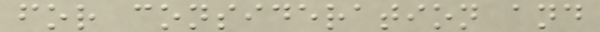for consideration and
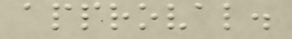approval.
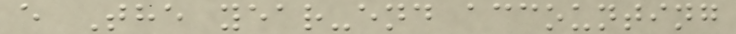e The year-end accounting
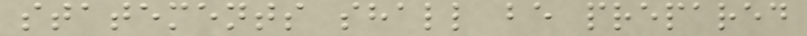statements shall be prepared
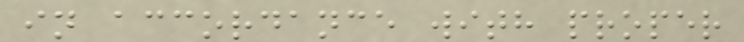in accordance with proper
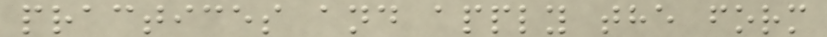practices and apply the form
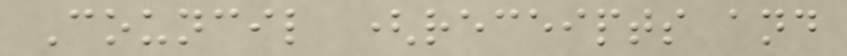Council (receipts and
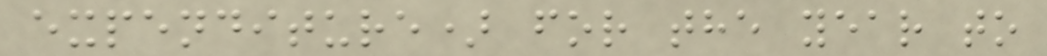expenditure) for the year to
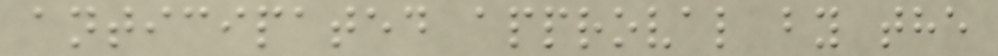anticipated approval by the
